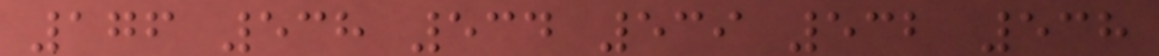176 538 534 539 532 538
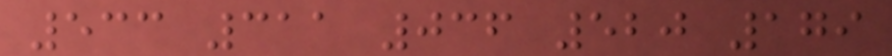533 311 036 520 179
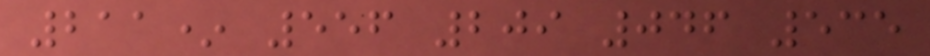211* 556 209 046 535
